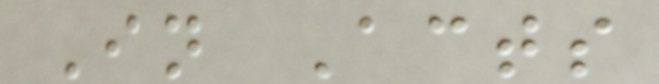In Acts
